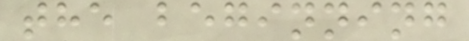the beginning
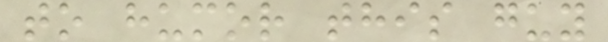to humor this guy
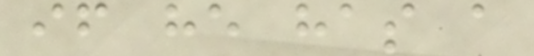if he has a
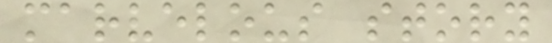marvelous story
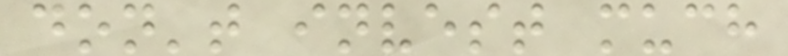don't invest much
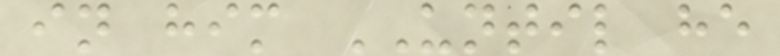in him UNTIL he
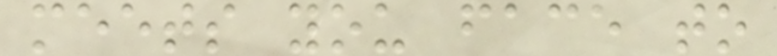meets you face to
